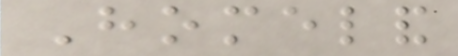Homeland
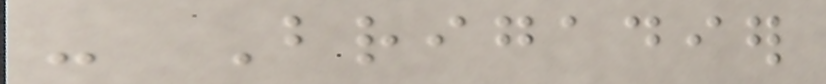- Brigadier
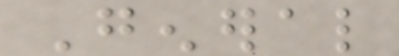General
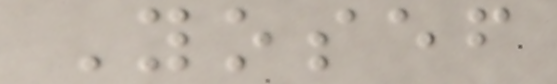Yosef
